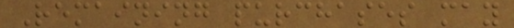Remaining purchases may
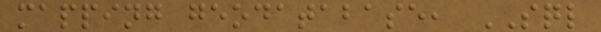mapping geodatabase, SQL
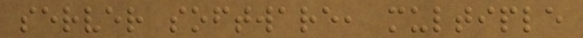server software, multiple
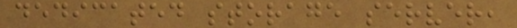dedicated storage server,
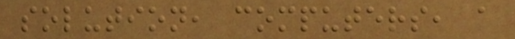solution, computers, a
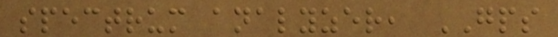spectrum analyzer, GPS
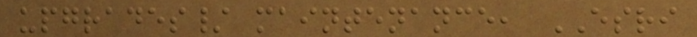upgrades/ maintenance, ESRI
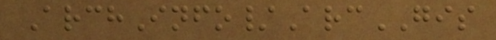ArchInfo/ArcGIS
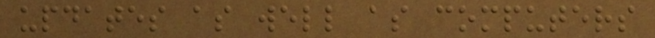updates as well as computers
